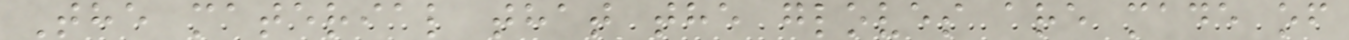The material that the gloves are made of
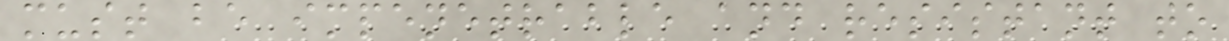must be impenetrable and resistant to
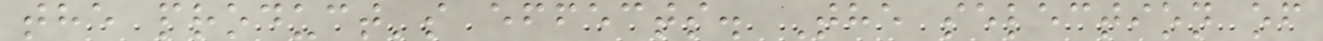the product's effects. The selection of
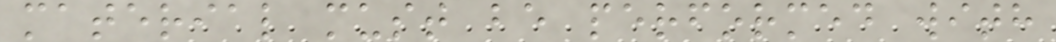material must be performed with
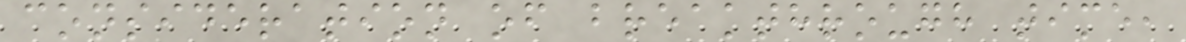consideration of breakthrough time,
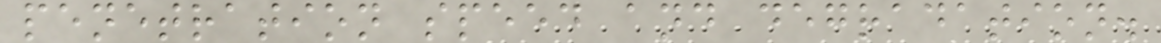penetration speed and degradation.
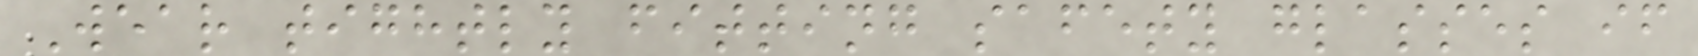Wear tightly fitting safety glasses if
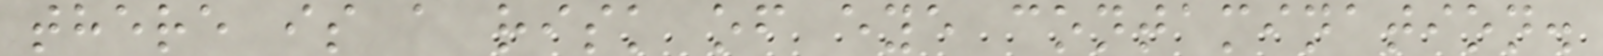there is a risk of eye contamination.
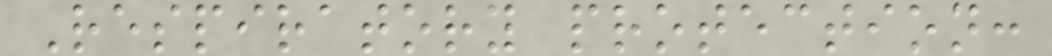Respiratory protection:
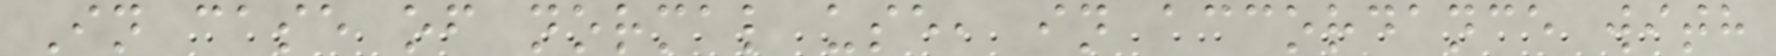In case of normal use, in accordance with
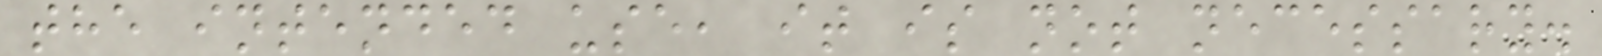the intended use, it is not necessary.
